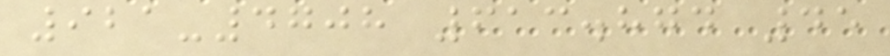921-4708 613.874 45
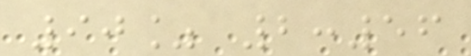90% 2:56
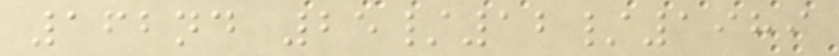162nd 25/12/1989
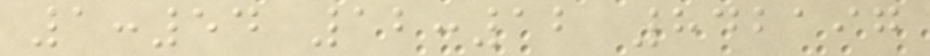1:54 12:12 842197
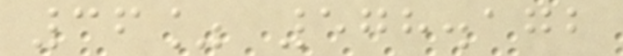36% 578.172
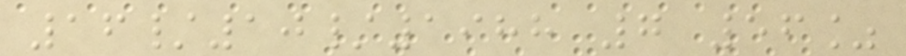16/10/1988 7 56%
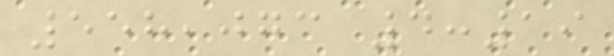558,073 4:19
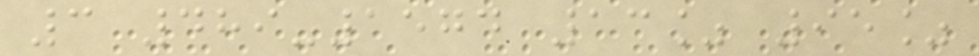3 489-1574 13% 95%
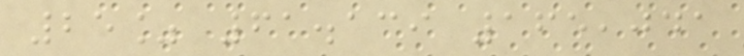25% 61.139 165,041
